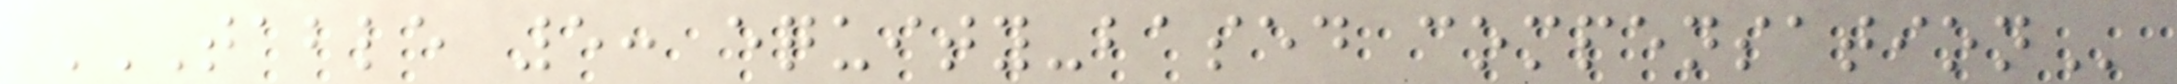TABLE 5: EQUITY-BASED COMPENSATION
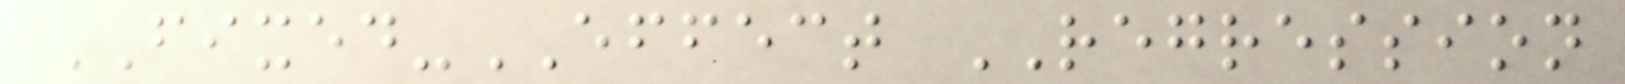FIXED-EFFECT REGRESSION
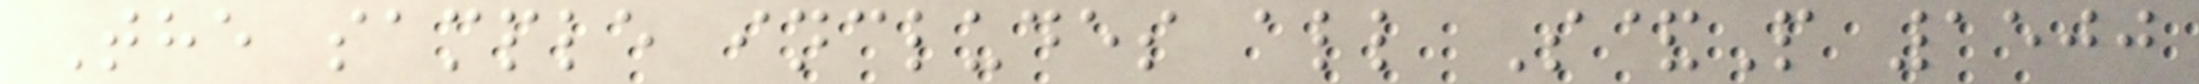The sample includes all S&P 1500
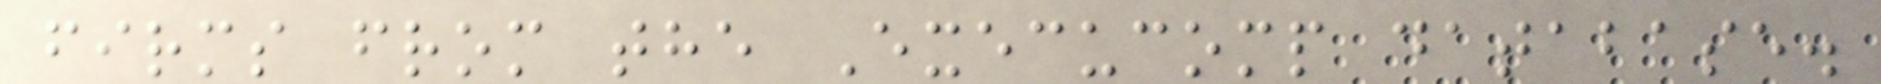firms from the Execucomp database.
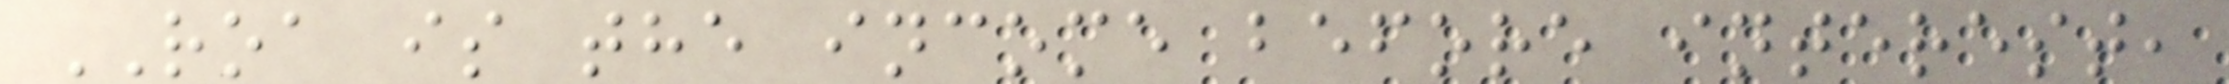ROA is the income before interest,
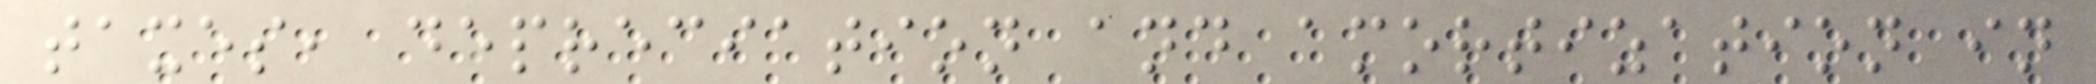taxes, depreciation and amortization in
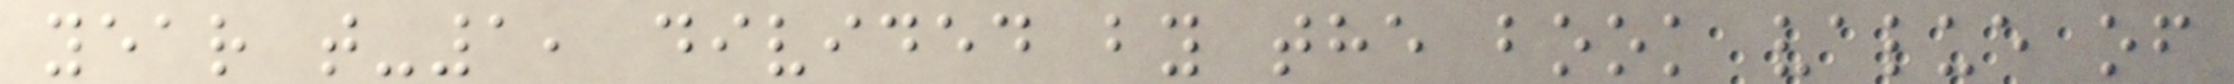year t-1, divided by the book value of
